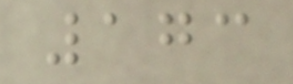173
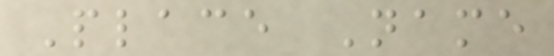Place Name
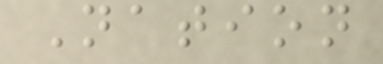Nation
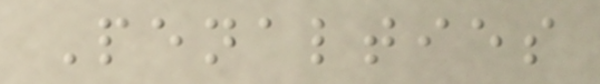Penalties
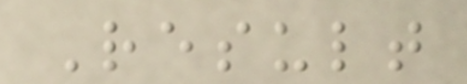Result
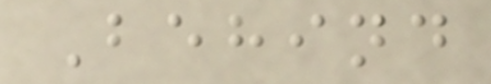Behind
